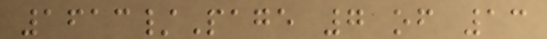1613/Page 7 of 13
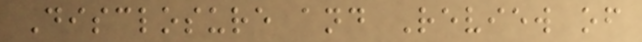Disclosure and Review of
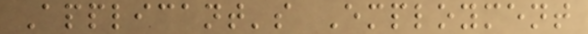Applicant's Employment
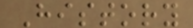History
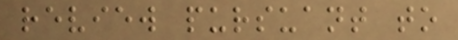review pursuant to
